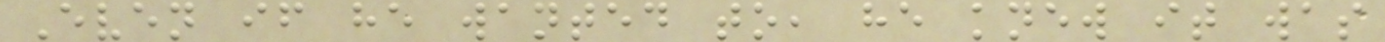Even if he wanted to, he knew it was
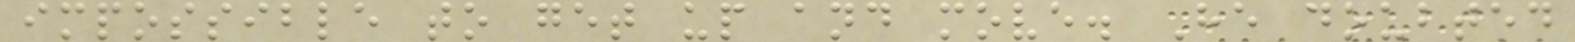impossible to get up and move. He doubted
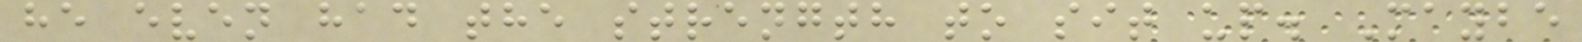he even had the strength to sit up. Maybe
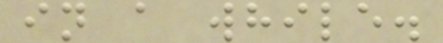in a while.
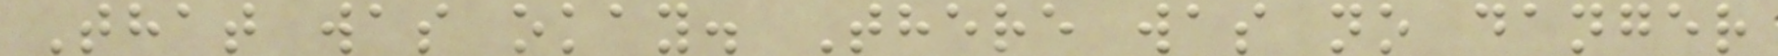That was okay. There was no danger
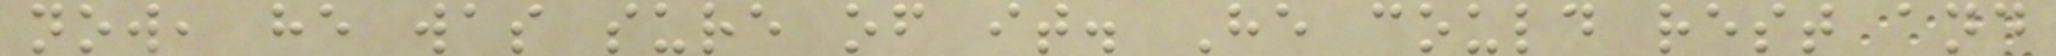now, he was sure of it. He could rest and
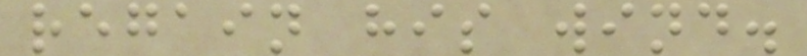regain his wind.
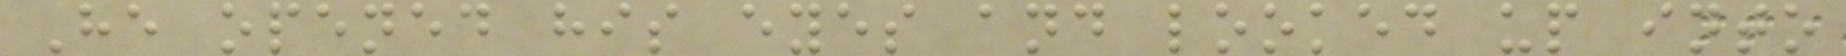He opened his eyes and looked up into
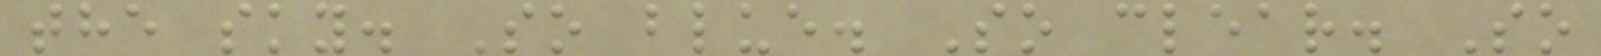the sky. So blue. So clear. So
